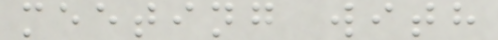meeting with
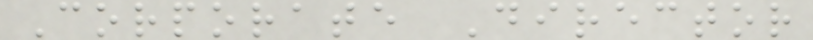Corporate Director
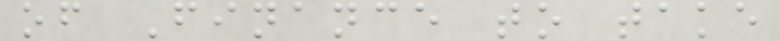of Finance to take
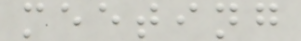meeting
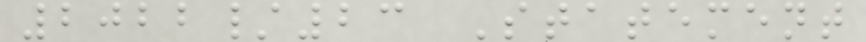2022/23 Statement
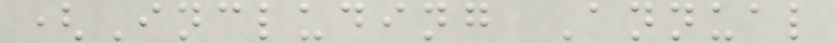(Including Annual
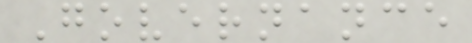Governance
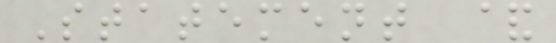Statement &
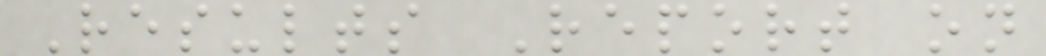Results Report on
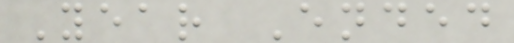Year Ended
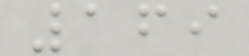169
